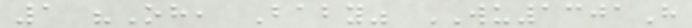1 "Oh, Baby" WU1301H
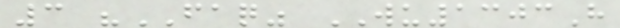3 "FAQ" WU1303H
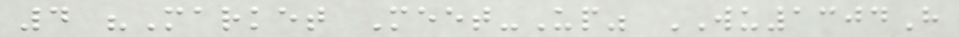4 "Market Meet-Up" WU1304H
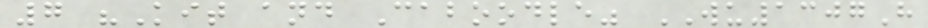7 "Kit and Caboodle" WU1307H
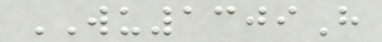WU1309H
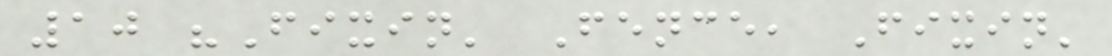10 "Fixin' Fence, Fixin'
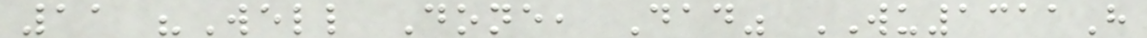11 "Well Done, Dad" WU1311H
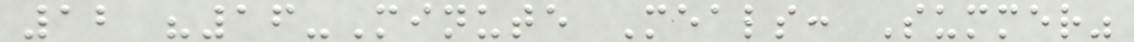12 "16-Minute Meals: Summer"
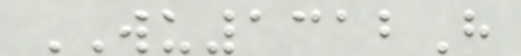WU1312H
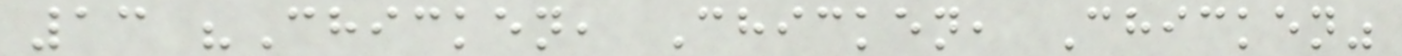13 "Chicken, Chicken, Chicken"
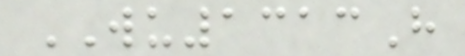WU1313H
